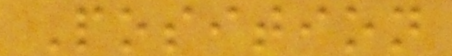Position
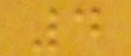4
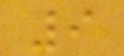9
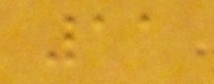11
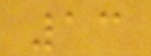13
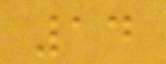14
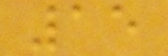15
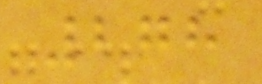278
